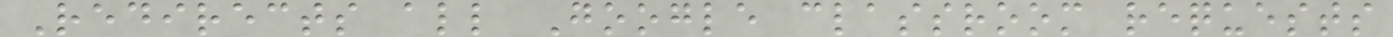Redirects all Google classroom requests
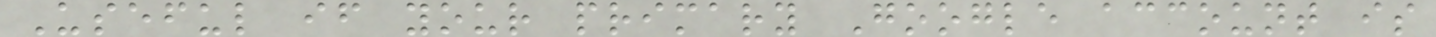Useful if your primary Google account is
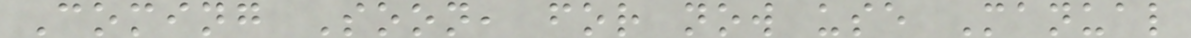Coming Soon, for now use Manual
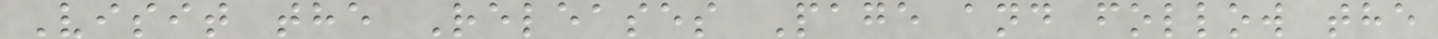Visit the Releases Page and follow the
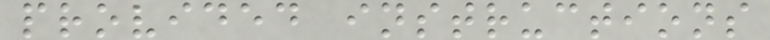provided instructions
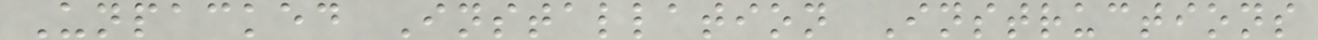Unpacked Installation Instructions
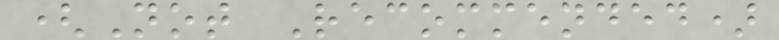(Not Recommended)
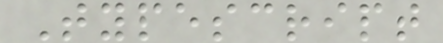Typescript
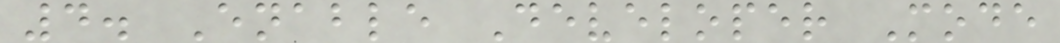4. Enable Developer Mode
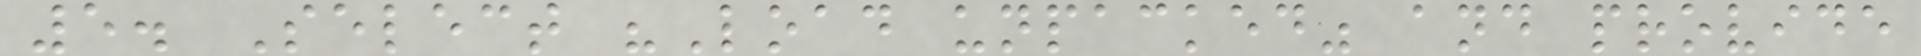5. Select "Load unpacked" and provide
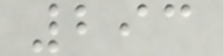293
